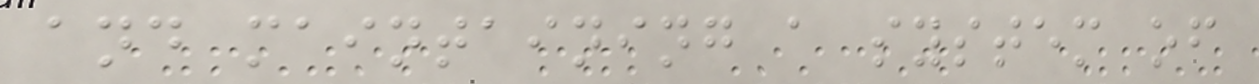and maintaining a system of
